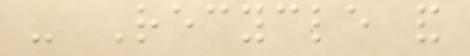- Recycle and
